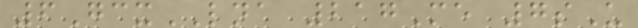6GcxLNA 217Me 7sU
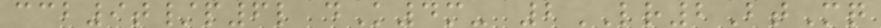ccb9t/p6l dK4m- 2LR2BtMq
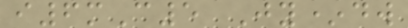i6mC5 Jy*dw
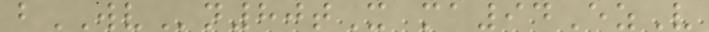bWVn80tX ma94EzV
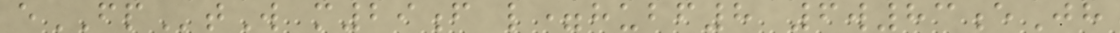eFPtW m29f l=hubf8 6w83eJh
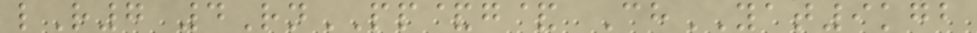lR7 4RnPP&g& ChYAT9kgb
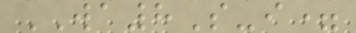WA8S-i=
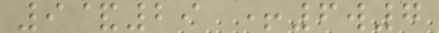9&29 +6w7
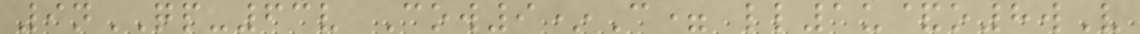9nQP-63v Cow9*C= ll1u&o8wV
